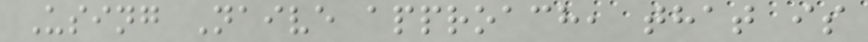Using Naive approach, that is
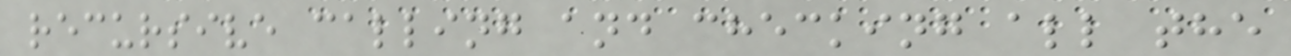recursive calling and checking all the
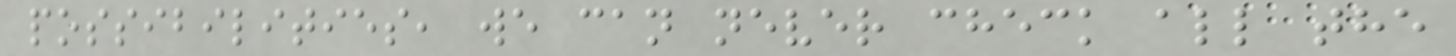possibilities, we can never check all the
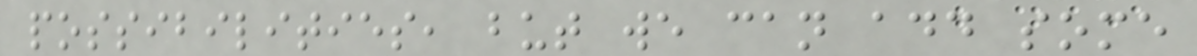possibilities, but we can add some
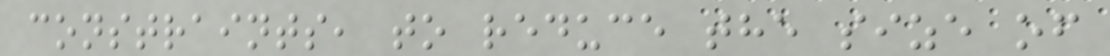constraints, to reduce the size of
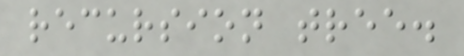recursion tree.
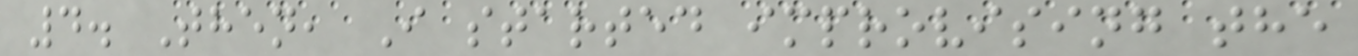4. Then, I started improvising the
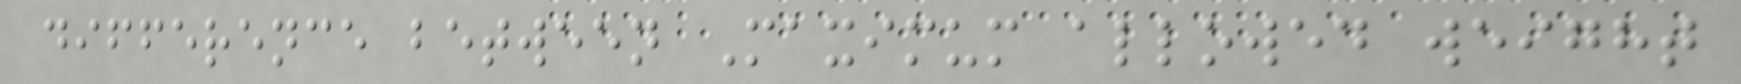difference between Maximum allowed weight
